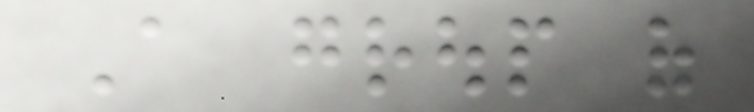A group of
